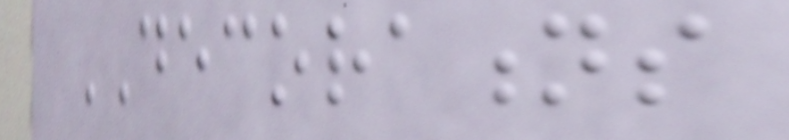DECORATIONS
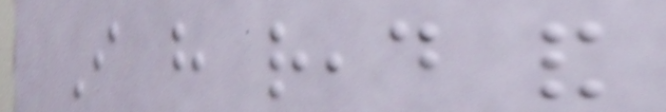I have read and
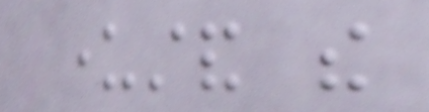understand the
